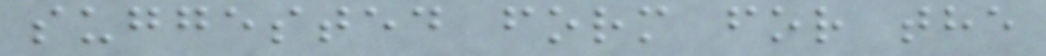suggested form for the
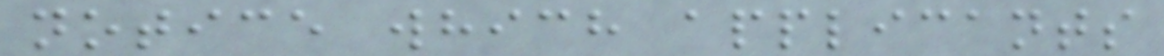notice which applicants
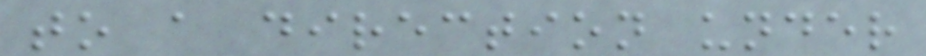to a direction under
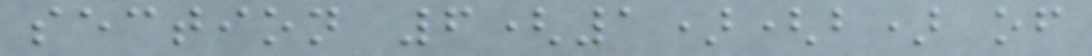section 6(1)(b) of
